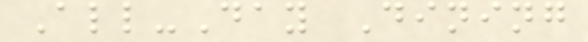All-Day Dining
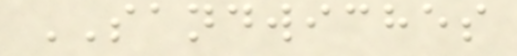SANDWICHES
